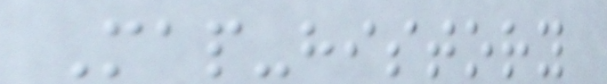Map-history
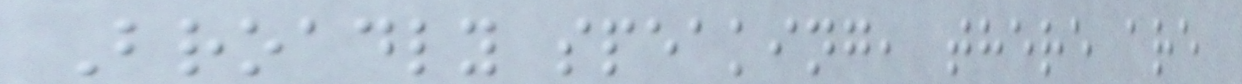Broadly speaking, there are
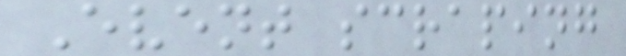Event scraping
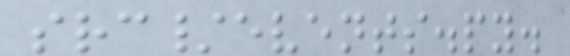src/events.py.
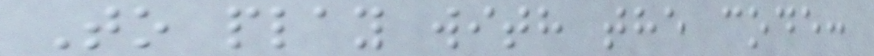To play with the code:
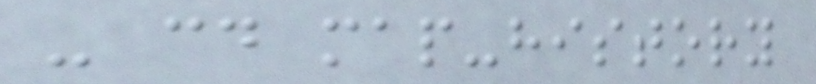- cd map-history
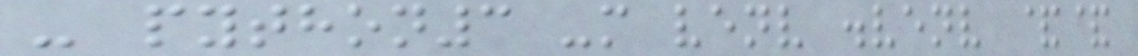- python3 -m venv .venv &&
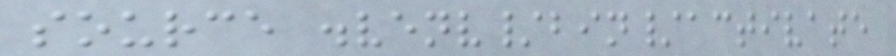source .venv/bin/activate
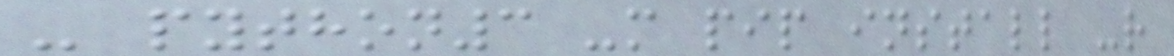- python3 -m pip install -r
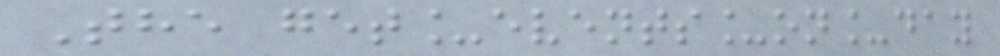The get_events_on_day
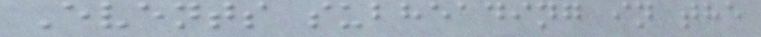Events subheading in the
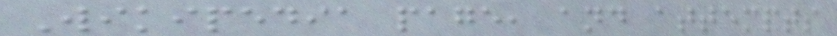Wikipedia page, and attempts
